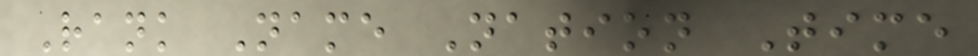Rank Name Nation Time
